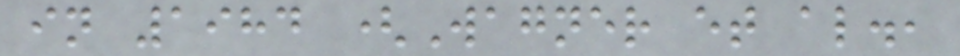in 1984 (Wagner et al.,
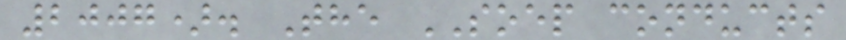2007). The SOEP conducts
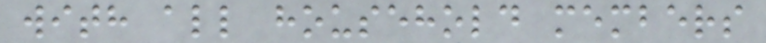with all household members
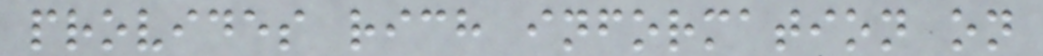provides rich information on
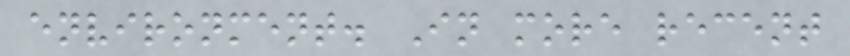environment. In more recent
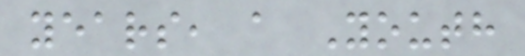years, a Youth
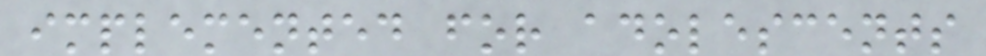implemented for adolescents
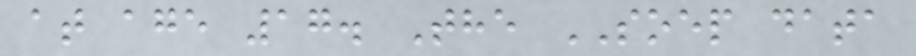at age 17. The SOEP data
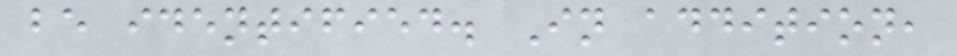be identified. In addition,
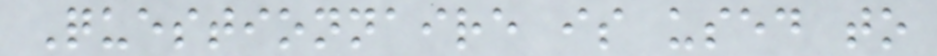Questionnaire is used to
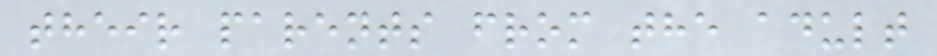their parents from the adult
